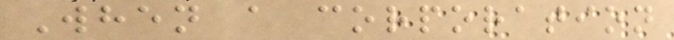When a corporation
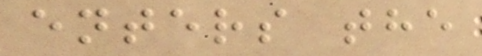enters the
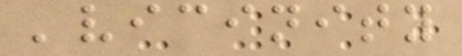'vicinity
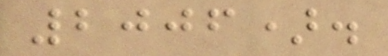2006).
